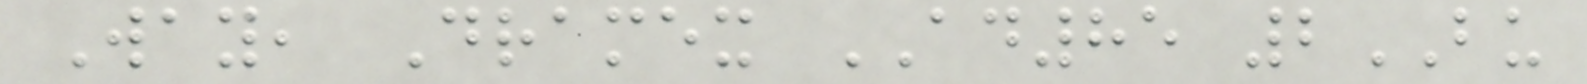Way, Dramex AD85 2BU
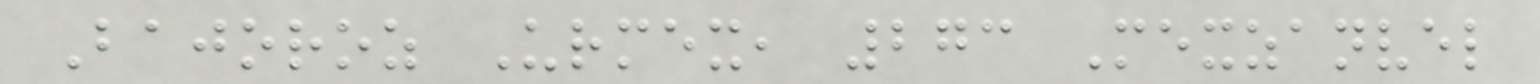Bajoroz Urmex, 273 Mexzanvel
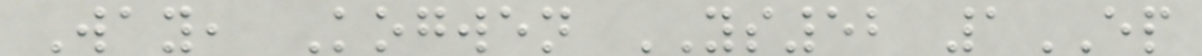Way, Kogwen YS52 1EP
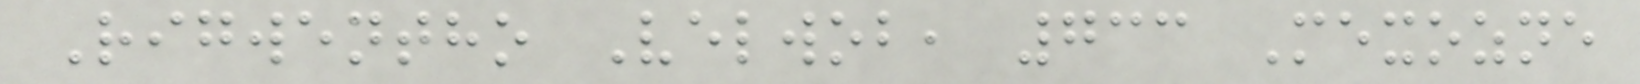Rigwentho Velwob, 733 Mexozne
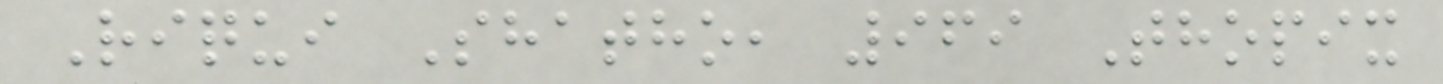Riqui Shatho, 969 Thopix
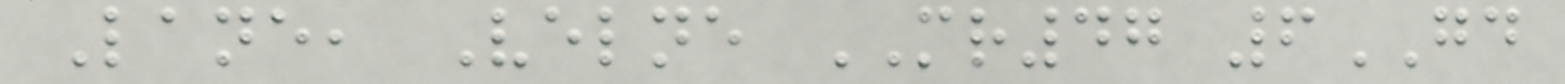Lane, Velne MR47 6GD
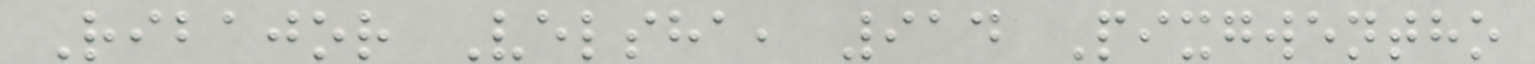Ribajor Velsha, 914 Pixgwentho
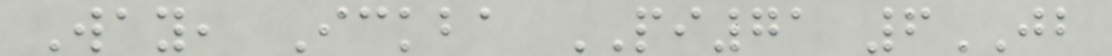Way, Ickba PI71 6JB
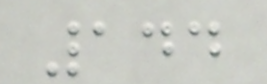144
